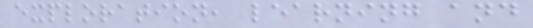exploration, learning and
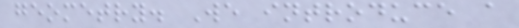geometry. We introduce a
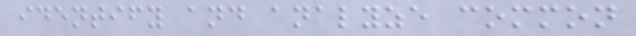identify and analyze common
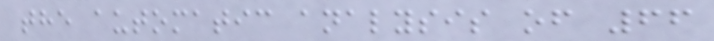the automatic analysis of 66
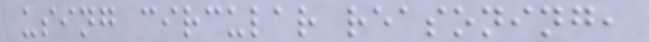using circular reasoning,
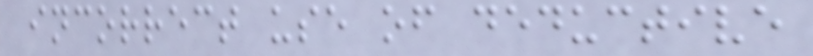incorrect use of deductive
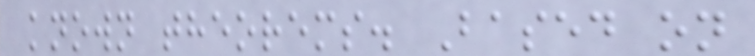known theorems. Based on
